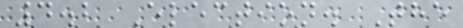4.2 Election. The
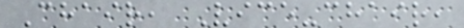Chair, Vice-chair,
